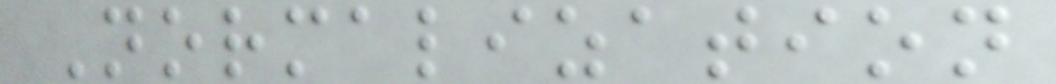Normalization
